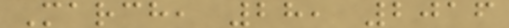March, 28, 2016
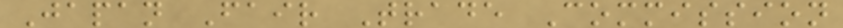Japan Fair Trade Commission
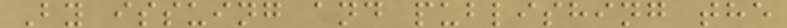By issuing and publishing the
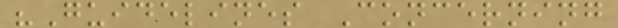"Guidelines Concerning
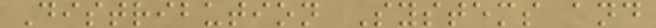Distribution Systems and
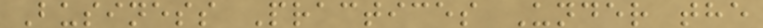Business Practices Under the
